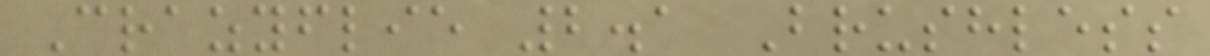Crazyflie 2.1 Brushless
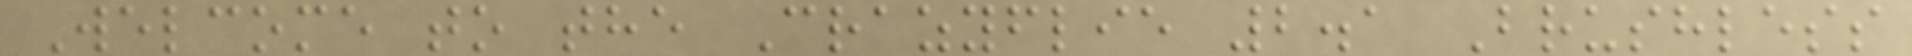Welcome to the Crazyflie 2.1 Brushless
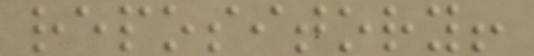repository!
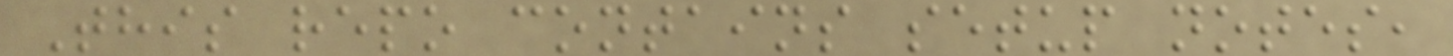This repo contains setup notes,
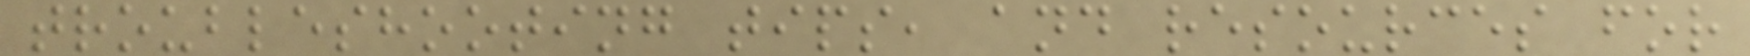troubleshooting tips, and resources for
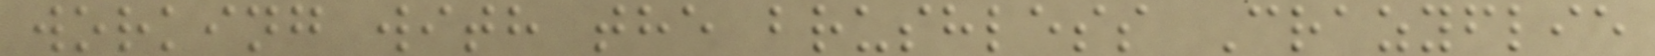working with the brushless Crazyflie
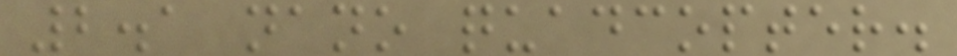2.1 nano quadcopter.
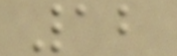12
